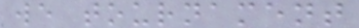we tournament
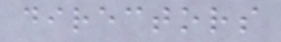directors
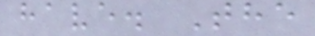have. The
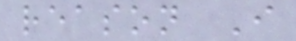reason I
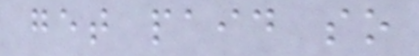get paid so
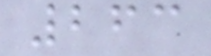263
